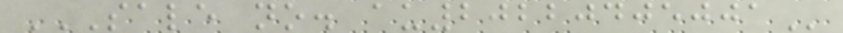SALE NO. AU20220405001
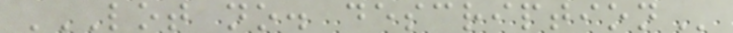LOT NO. DESCRIPTION
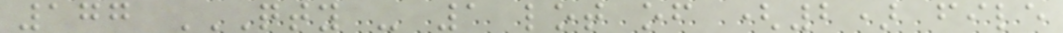177 QTY - 1 LOT OF (2) FILE
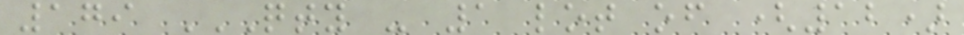179 QTY - 1 LOT OF (12)
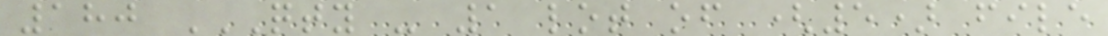180 QTY - 1 LOT OF (5) FILE
